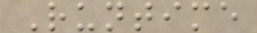Runtime
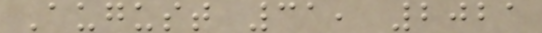August 31, 2021
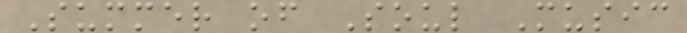Summer of Soul Music
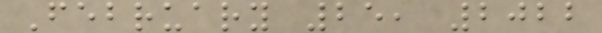February 25, 2022
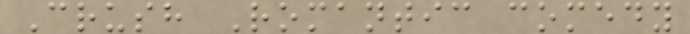Crush Romantic comedy
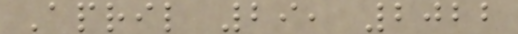April 29, 2022
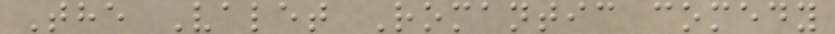The Valet Romantic comedy
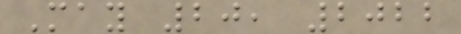May 20, 2022
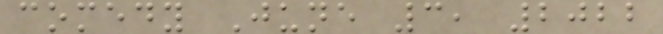comedy June 3, 2022
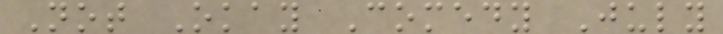Not Okay Comedy July
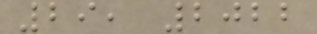29, 2022
